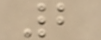2
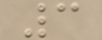3
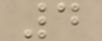4
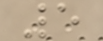5
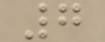7
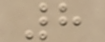8
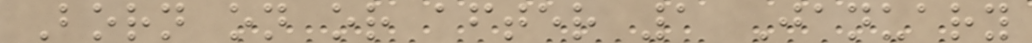Born on or after 1 January
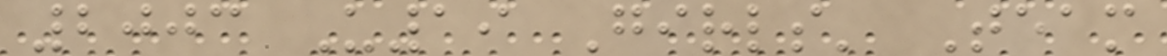2003 U19 Girls' Team
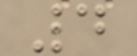4
